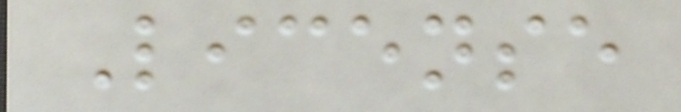License
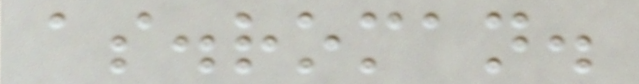as.roman.
